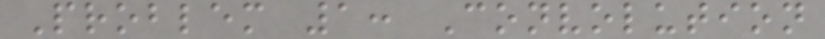Problem 1: Convolution
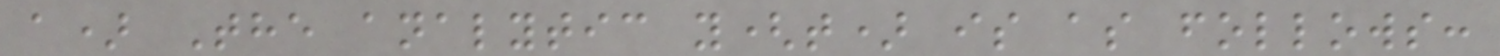a) The analytic y(t) is as follows:
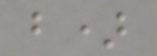b)
